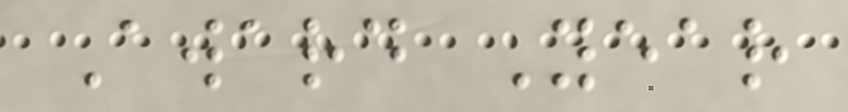Award Year
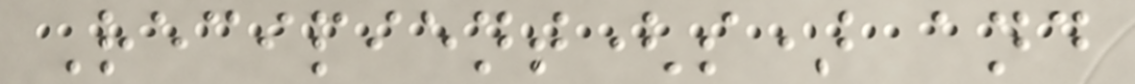Recipient(s) and
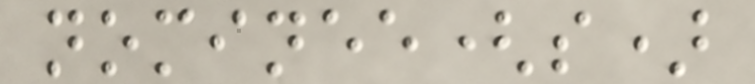nominee(s)
